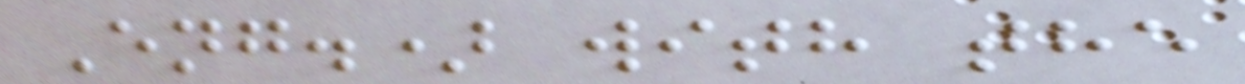Eng.) with the
